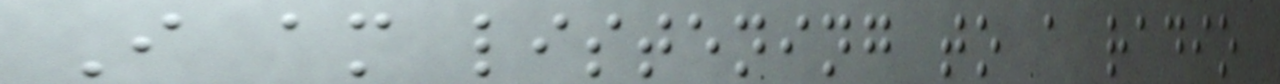I am listening to a radio
